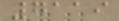7119
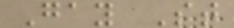Gay St
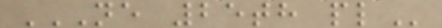NE 25TH PL
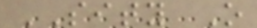SITY O
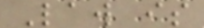Law is
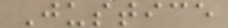Justice
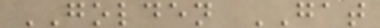GOLDEN GAT
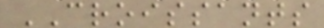CROISSANTS
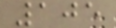105
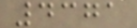4371
